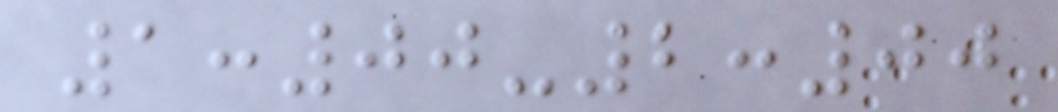1:00-2:00
